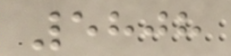5808
